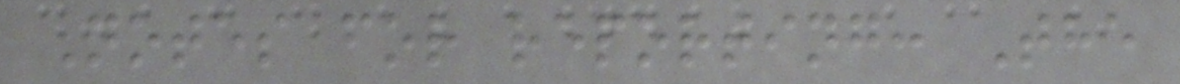Notes for reporting: The
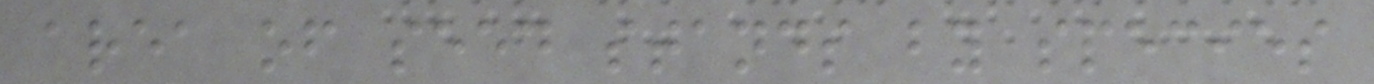area of seed stands by species
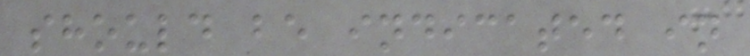should be indicated in
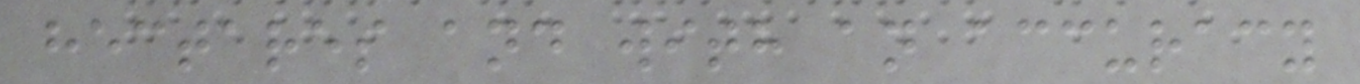hectares and with an accuracy
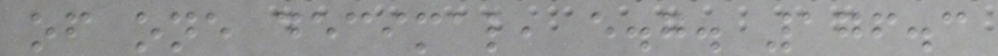of one decimal, e.g. 176.3
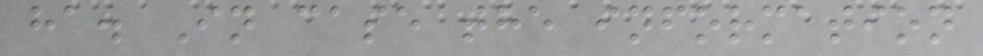ha. In case the information
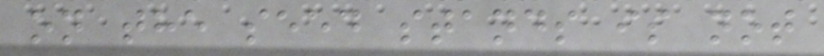on the seed stands is not
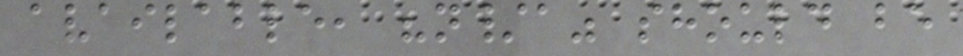available, "n/a" should be
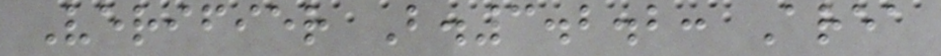Verifier B.3.2.2: Area
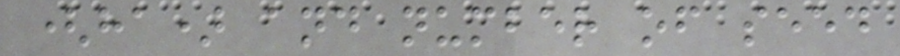(ha) and number of seed
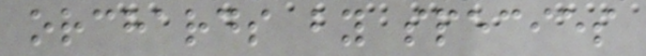orchards by species
